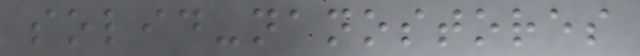solid-nanostores
